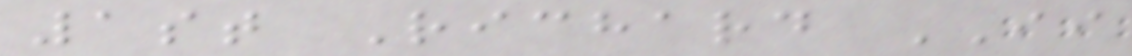1st Richard II
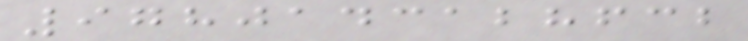9780143128632
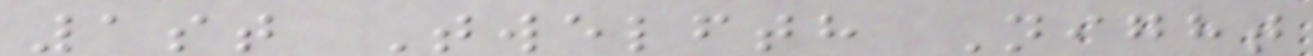1st Twelfth Night
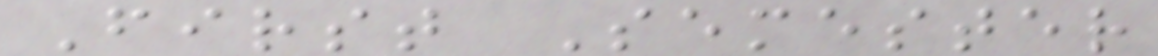First Semester
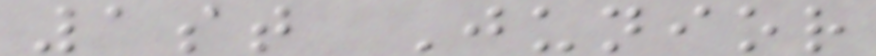1st Junior
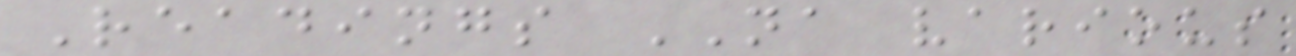Readings NA various
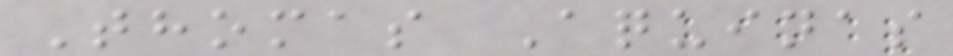Thomas Aquinas
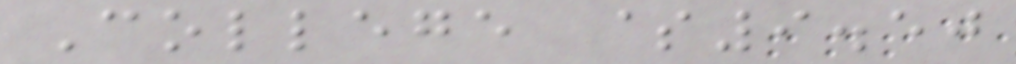College $9.50
